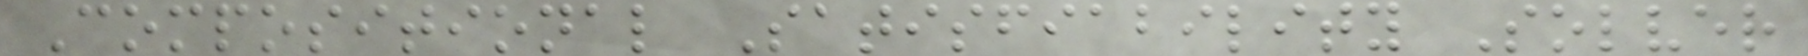Compositional Satisfiability Solver
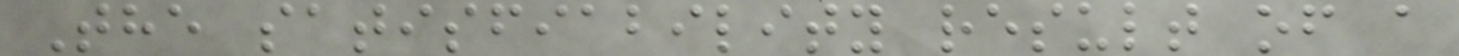The satisfiability result of a
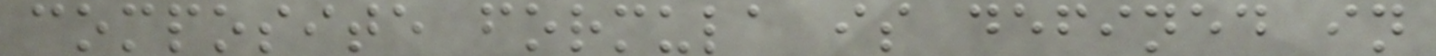composite formula is defined in
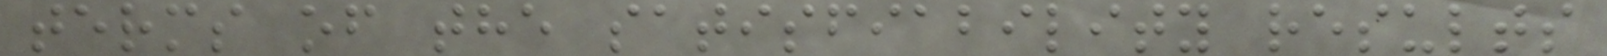terms of the satisfiability results
